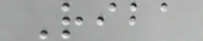Riba
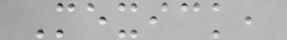Mexick,
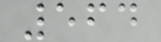564
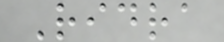Ridra
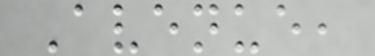Avenue,
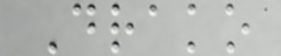Drako
